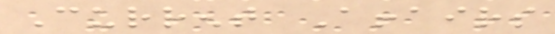Current Affairs
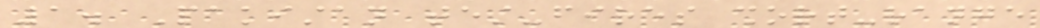1. Pakistan test-fires short-range
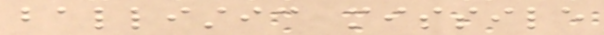ballistic missile
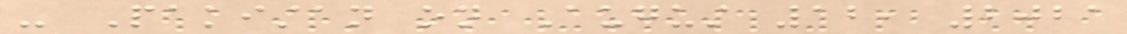- Pakistan on August 12, 2021
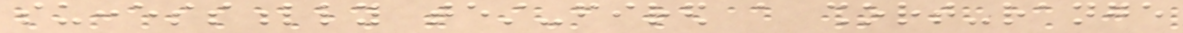successfully test-fired a short-range
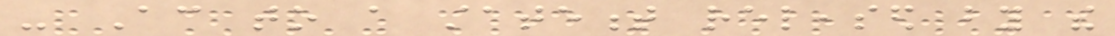- According to a statement released by the
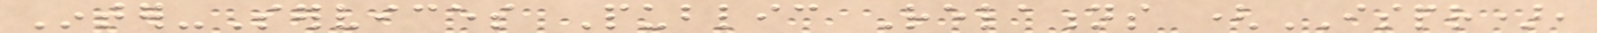Inter-Services Public Relations (ISPR),
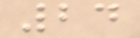24
